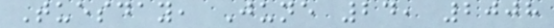Tuesday, June 24, 2008
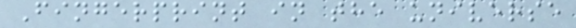Fingerprint in the universe
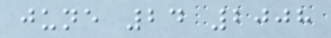june 24 2008
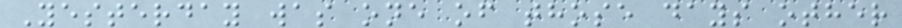Yesterday was one of those days other
